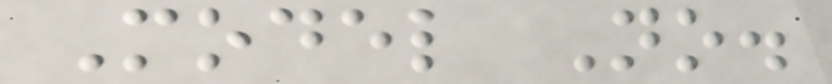Model No.
